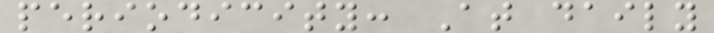periodicity: At daily
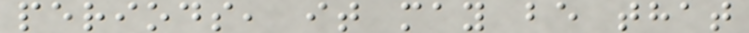periods, it may be that
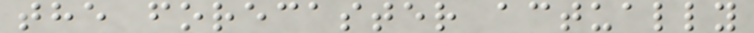the forecaster actually
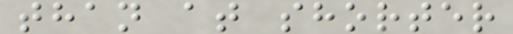than at shorter
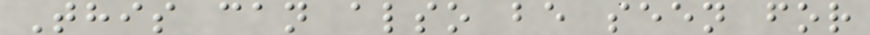This can also be seen for
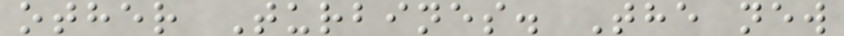other Turbines. The new
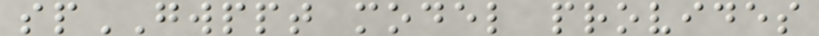spGWPPT model provides
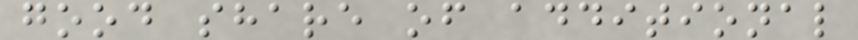good share of additional
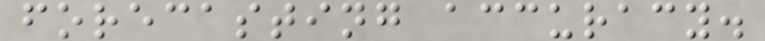forecasting accuracy.
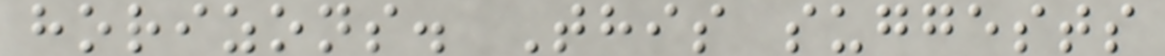horizons. This suggests
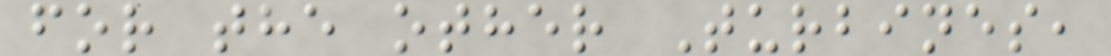for the other Turbines,
